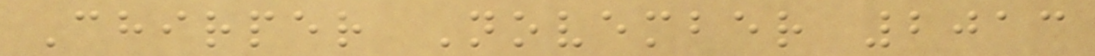Chirper November 2013
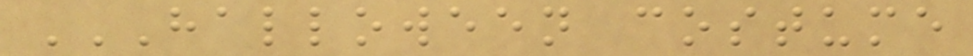HALLOWEEN COSTUME
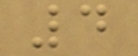4
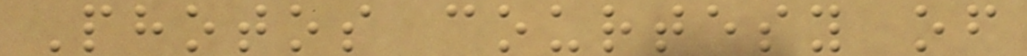Photos courtesy of
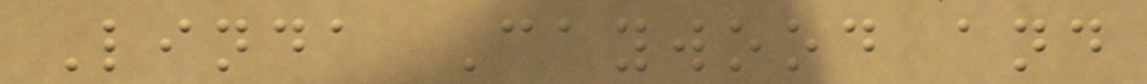Linda Caywood and
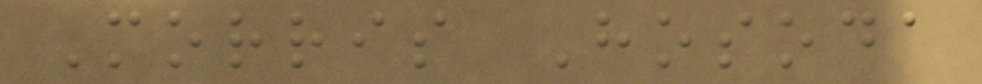Morris Hosoda
